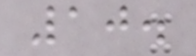10.
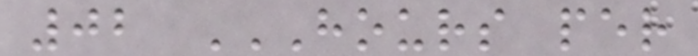02 HOURS PER
